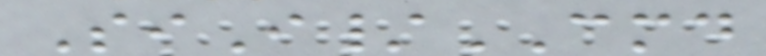SiI/CMD
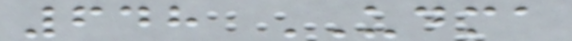648 UDMA
